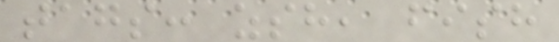tags: zsh, fish
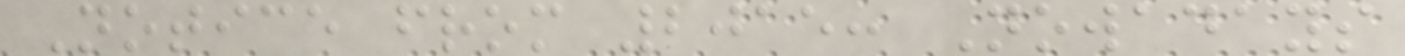Notice from 2015: Nowadays
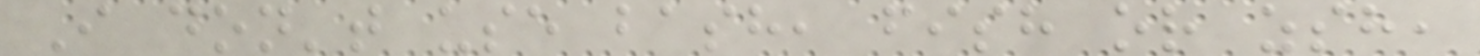I don't use bash, fish or zsh,
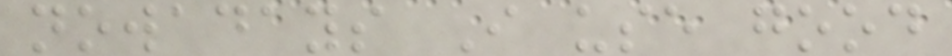nowadays I use good
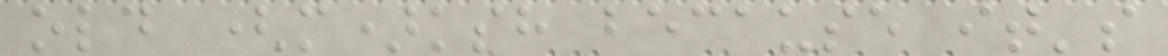old (m)ksh because it's
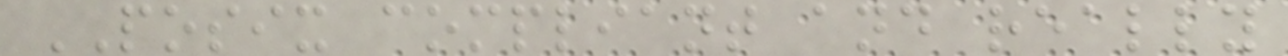POSIX compliant and really
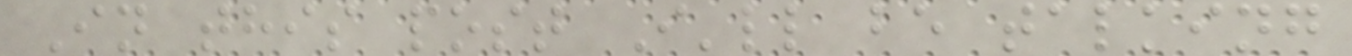In this post I'll be talking
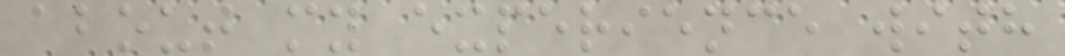about my experience with
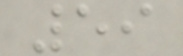59
